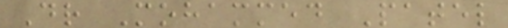Dr Mohammed Patel
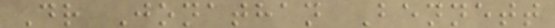Dr Jonathan Bennett
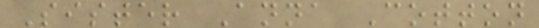Sister Anna Cotton
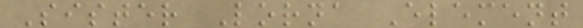Sister Lorna Element
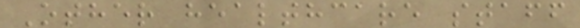Other healthcare staff
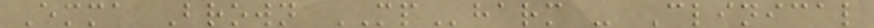Emma Brown MPharm - Clinical
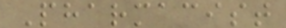Pharmacist
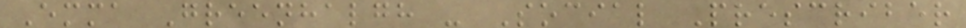Emma Greenhalgh - Social Prescriber
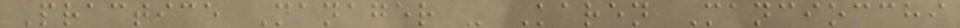Practice Manager - Karen Manciocchi
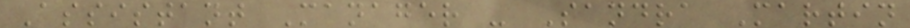Assistant Manager - Sandra Martin
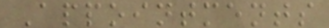Appointments
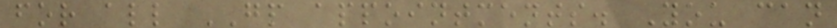for all GP appointments. You can
